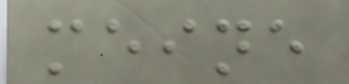meine
